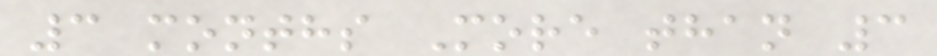3 months More than 3
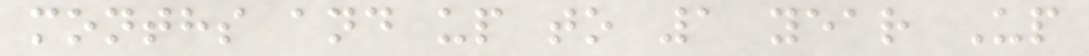months and up to 1 year Up
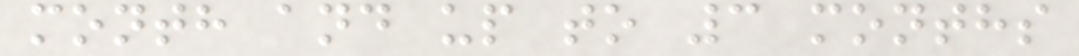month and up to 3 months
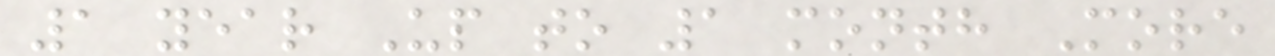1 year Up to 1 month More
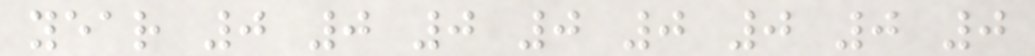year 0 0 0 0 0 0 0 0
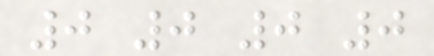0 0 0 0
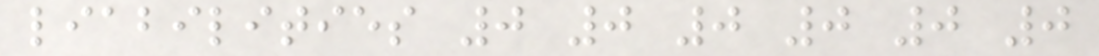liabilities 0 0 0 0 0 0
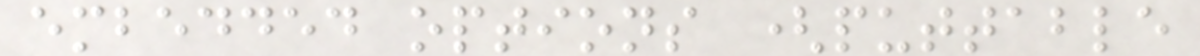embedded options (puttable
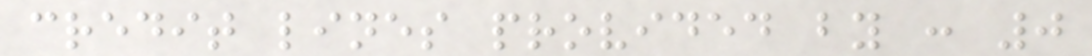credit lines provided by : 0
